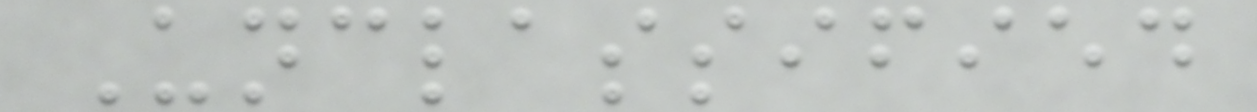Unclassified
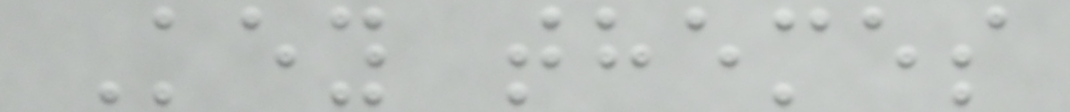Key themes
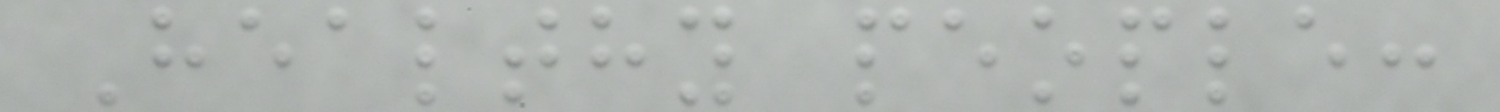Healthy people:
